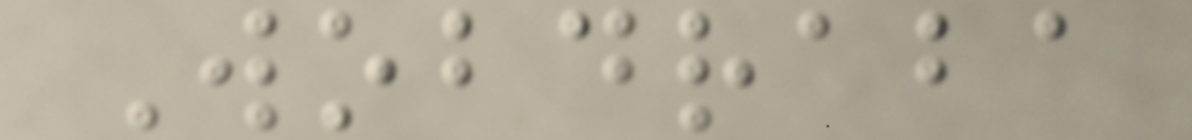Wobdraba
